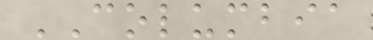COLUMBIA
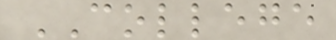COLLEGE
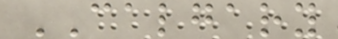CALGARY
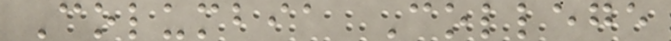Columbia College
